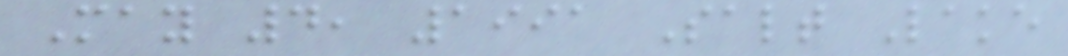May 4, 1991 Salt Lake
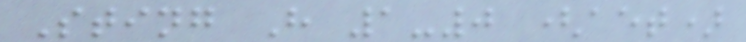Sting H 1-0 (aet)
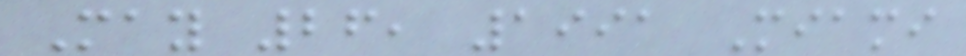May 26, 1991 Miami
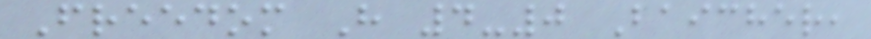Freedom H 4-0 Baicher,
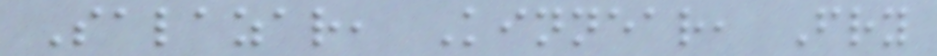Salazar, Kinnear, Fry
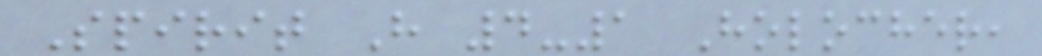Spirit H 4-1 Holocher,
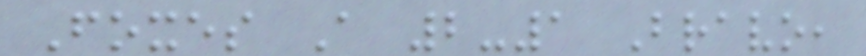Foxes A 2-1 Bravo,
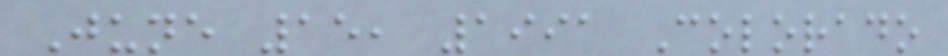June 15, 1991 Colorado
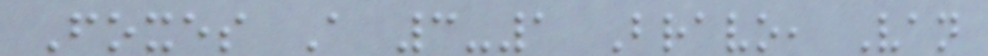Foxes A 3-1 Bravo, Van
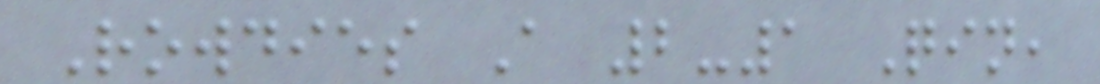Rowdies A 2-1 Qin,
